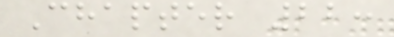Chapter 22:
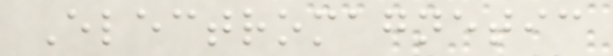Electromagnetic
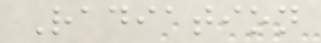Radiation
